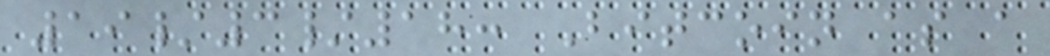19/3/18: Bitcoin as a
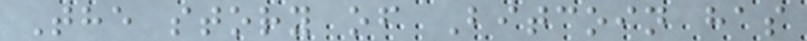The story of Bitcoin has
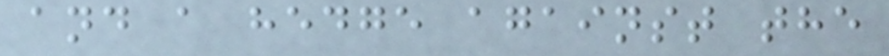and a hedge against the
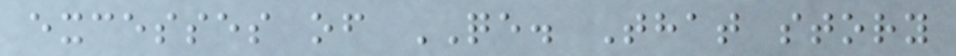excesses of QE. That story
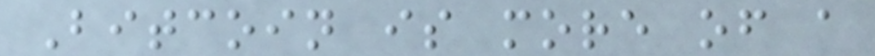Bitcoin is more of a
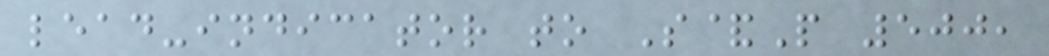lead-indicator to S&P 500,
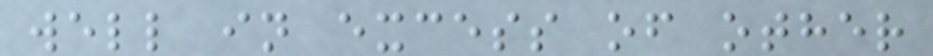well in excess of other
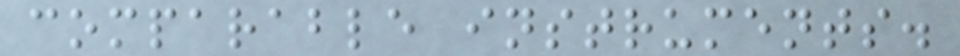comparable instruments.
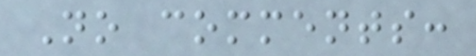No comments:
